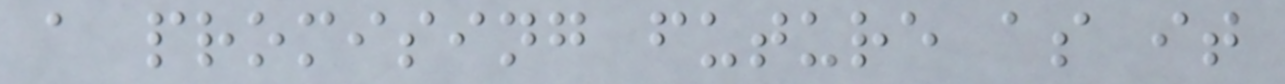a promising future as it
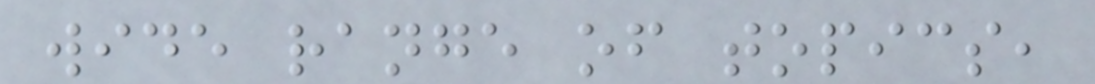wide range of topics,
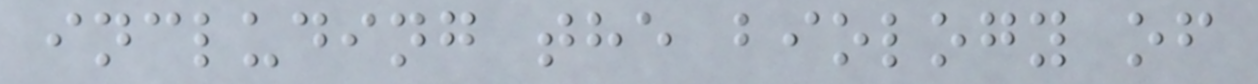including the biology of
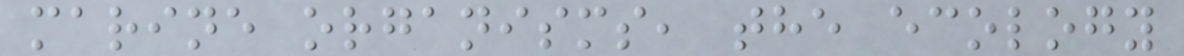marine organisms, the ecology
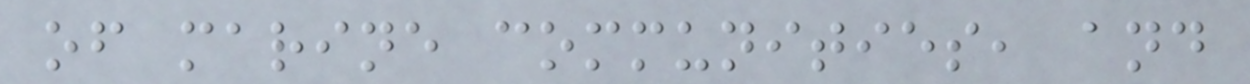of marine communities, and
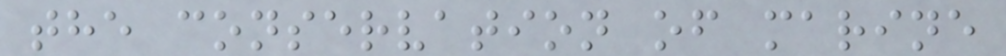the conservation of marine
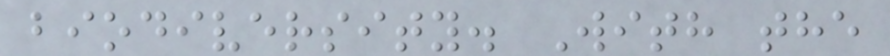biodiversity. With the
